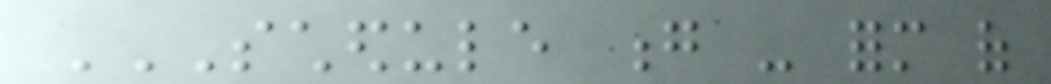SCHEDULE G - FORM OF
